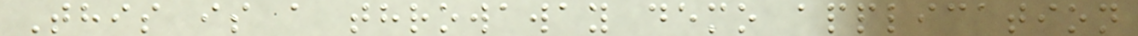This is a throwaway demo application
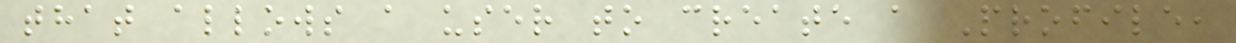that allows a user to create a Profile,
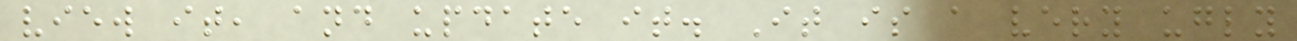view it, and update it. It is a very ugly
